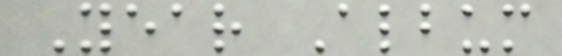Year Album
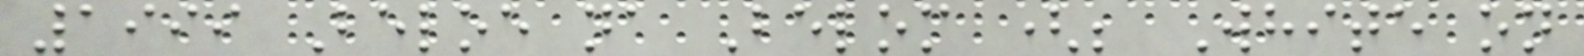1999 Beloe na Belom (; White on
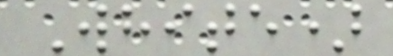White)
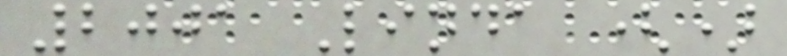2001 Linda ()
